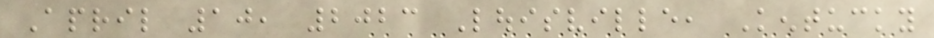April 10, 2023 Louisville, Kentucky
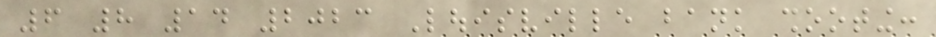6 8 14 2023 Louisville bank shooting:
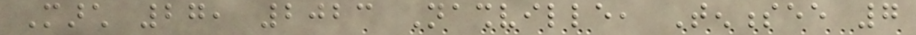March 27, 2023 Nashville, Tennessee 7
